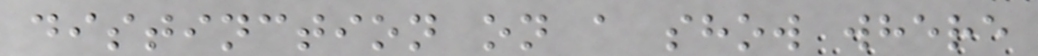distinction on a show where
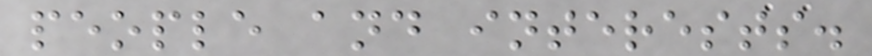people and interests.
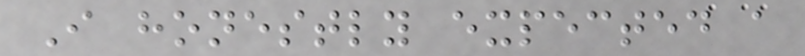I honestly expected a
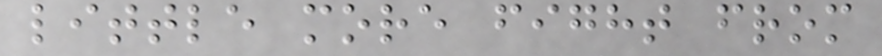little more fight from
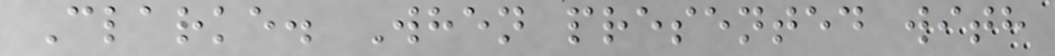Clarke. When presented with
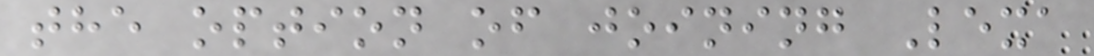the option of joining Lexa
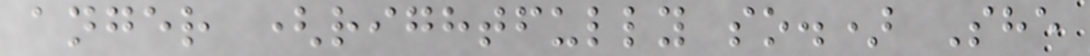anger (rightfully so.) She
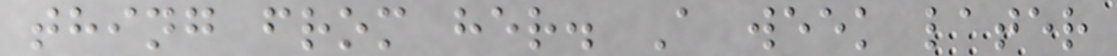thing from her. A week later
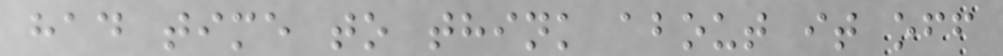had time to think about it off
